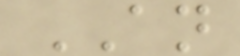AN
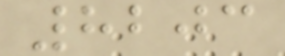8203
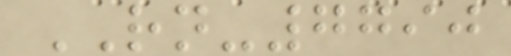RN-7790
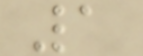1
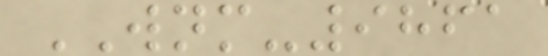WNM-9861
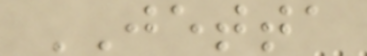JETTA
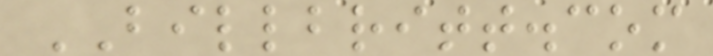BILLBRITT.com
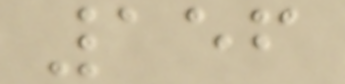156
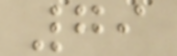79
